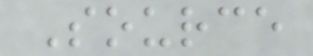Source
